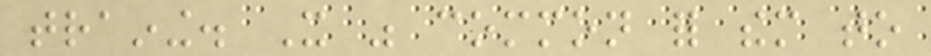training. It was common for them to
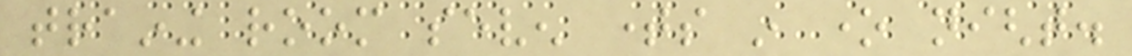training room seven times in one night.
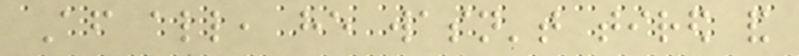After all, he wasn't tired and
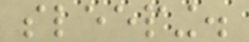sleeping.
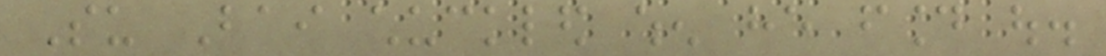Su Bai chuckled when he found out.
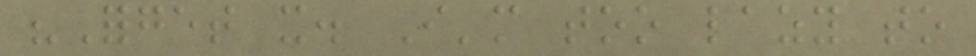"Forget it. I'm too lazy to
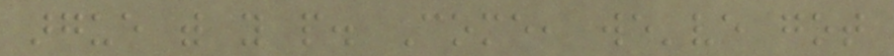argue with you people. Come, we've got
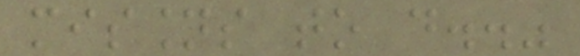missions to do.."
